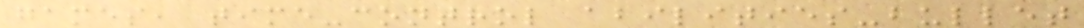games, time-control abilities-bullet
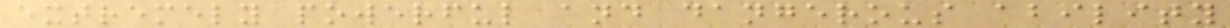extremely powerful and dangerous ability
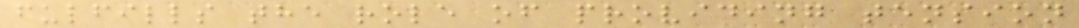fulfills the role of providing tension
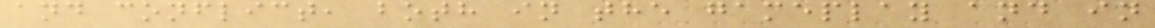and conflict, both in the gameplay and in
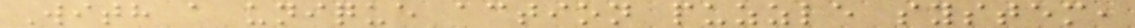With a unique action puzzle system,
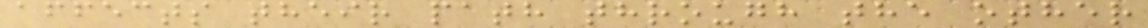affects their path through the other
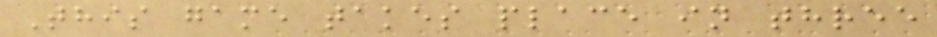This game takes place in three
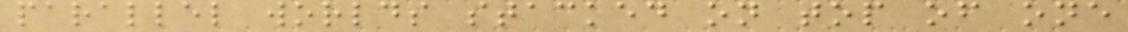parallel worlds stacked on top of one
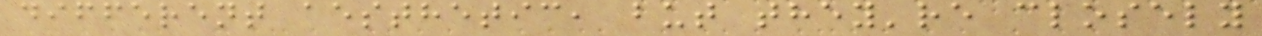different aesthetic, but they're closely
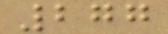277
